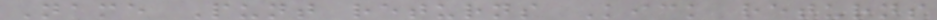Name Punt returns Kick returns
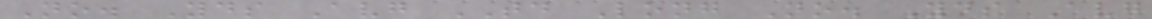No. Yds Avg TD Long No. Yds Avg
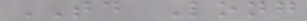TD Long
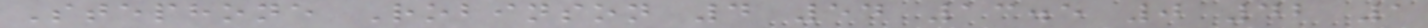Stephone Robinson 4 54 13.5 0 42 1
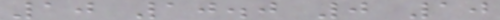10 10.0 0 10
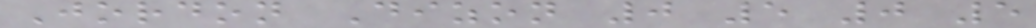Jordon Dizon 0 5 0 5
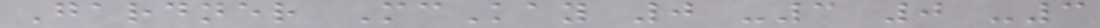Gardner McKay 0 -3 0 -3
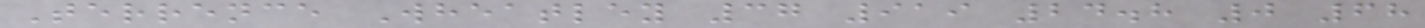Terrence Wheatley 37 919 24.8 0 68
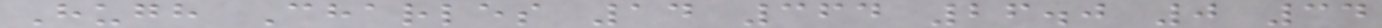Hugh Charles 14 364 26.0 0 34
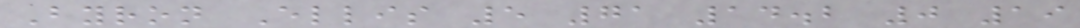Byron Ellis 5 71 14.2 0 19
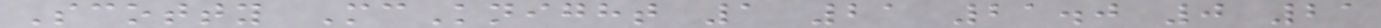Scotty McKnight 1 21 21.0 0 21
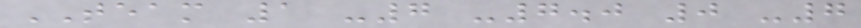TEAM 1 -7 -7.0 0 -7
